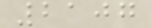2107
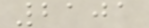2101
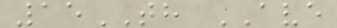15TH AVE
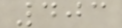403
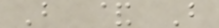B & B
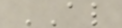AL
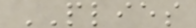PLIES
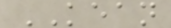KEAN
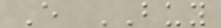E BUY
